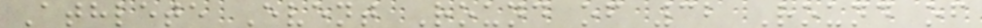Athlete Event Round of 32 Round of
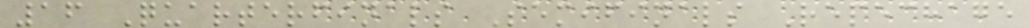16 Quarterfinals Semifinals Repechage
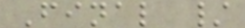Final /
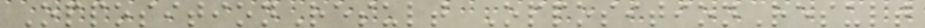OppositionResult OppositionResult
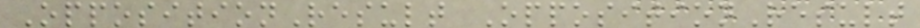OppositionResult OppositionResult
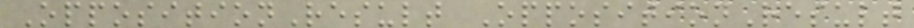OppositionResult OppositionResult
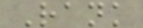Rank
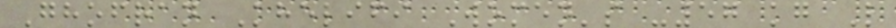Ghofran Khelifi Women's -57 kg L
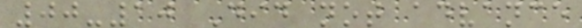00-10 Did not advance
